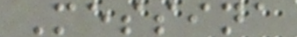Messina
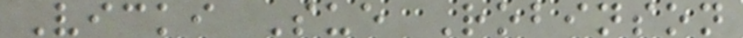Vicki Sue Robinson
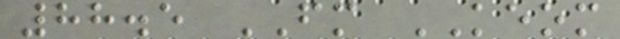88.5 FM KEOM
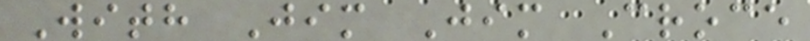With Jim Jim Croce
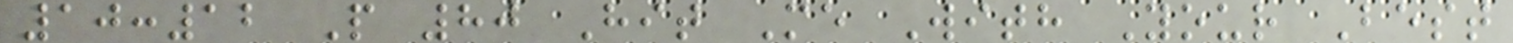10:12 P 80 Hit Me With Your Best
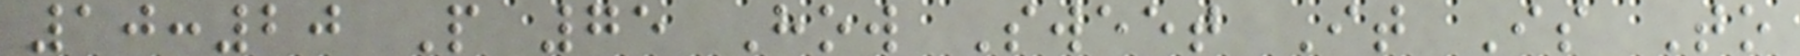10:20 P 75 How Sweet It Is To
